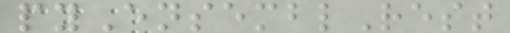pyEnsemblRest
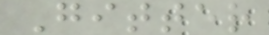Gitter
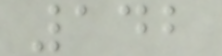142
